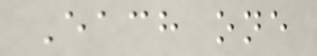Each one
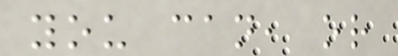you can, or
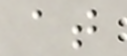at
